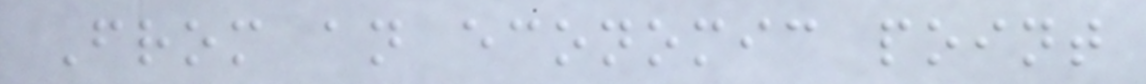From an economic point
